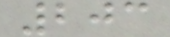203
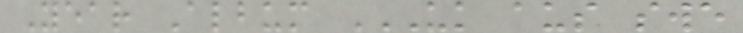Year Album UK AUS SWE
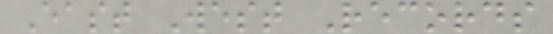East West Records
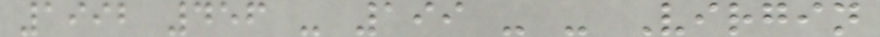1992 456 - 199 - - Virgin
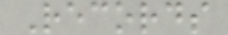Records
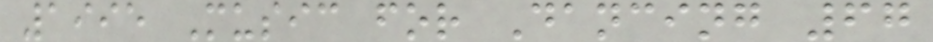1995 Music for Dancing 67
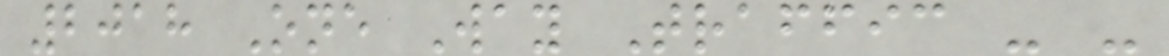2018 One Way Traffic - -
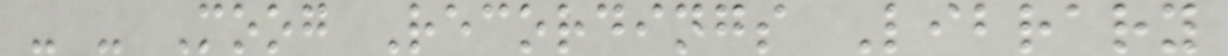- - Moog Recordings Library
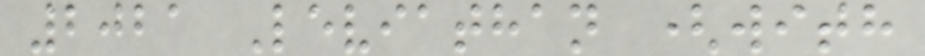2021 Leviathan (with
